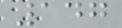147
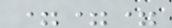===
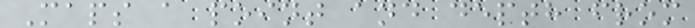Maps a point and depth from
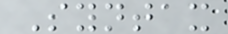Syntax
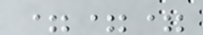===
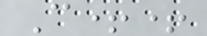C++
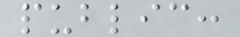public:
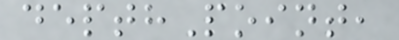depthPoint,
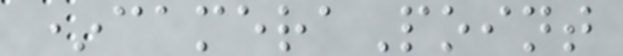*cameraPoint
